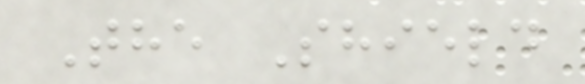The Shield
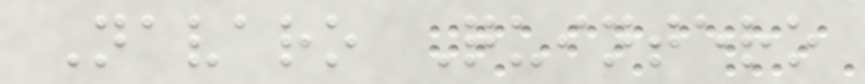Navaro Quintero
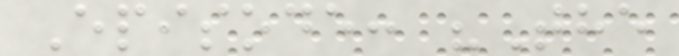Episode: "The
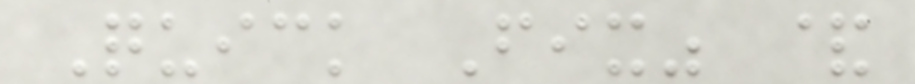Quick Fix" &
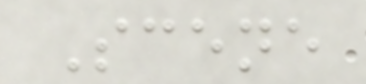Scene
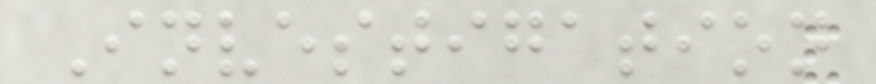Investigation
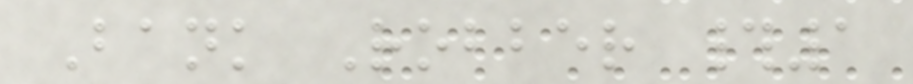Bank Robber #1
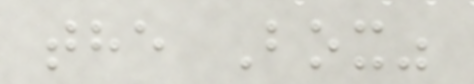the Box"
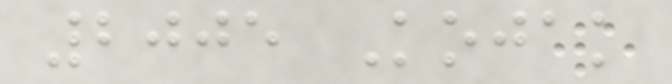2005 Kojak
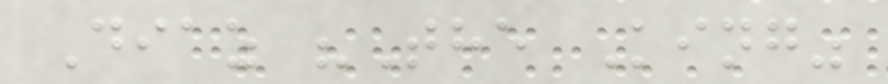Diaz "The King"
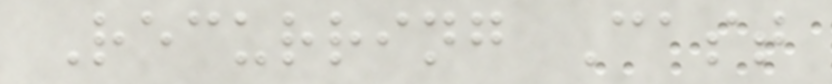Recurring Cast
